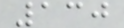130
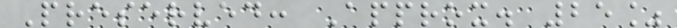Preserved: Approx. 25%
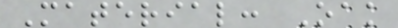Material: Oak
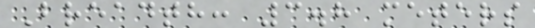Breadth: 3.8 meters
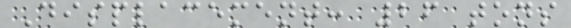Displacement: 26 tons
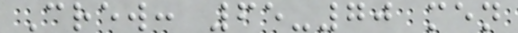Crew: 65-70 men
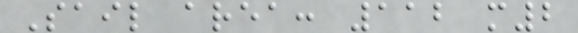Sail area: 112 m2
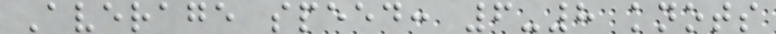Average speed: 6-8 knots
